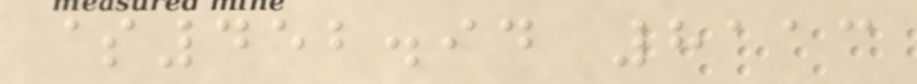$452.94 8113
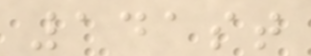141st
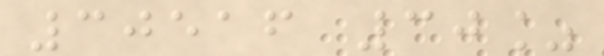30516 30%
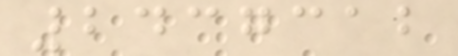2437312
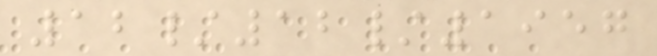12/12/1957
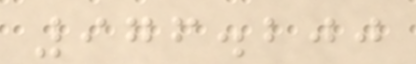976.200
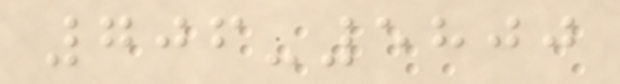706-5800
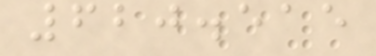620.515
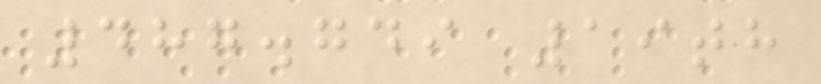487.749 19th
